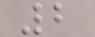2
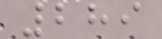289
